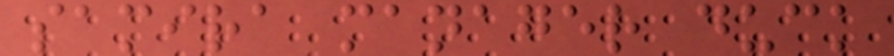samira manager duck
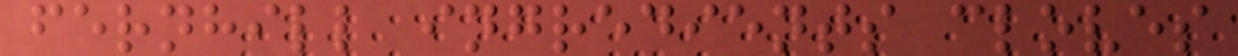fernhill ingredients cloves
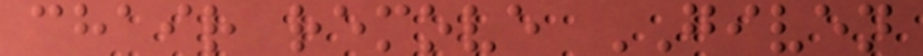chair remove GIVEN
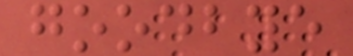goodbye
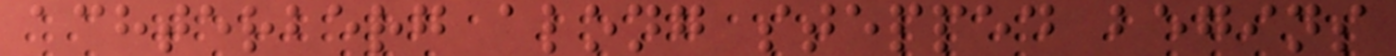achterberg along stepped begins
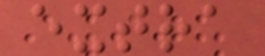extra
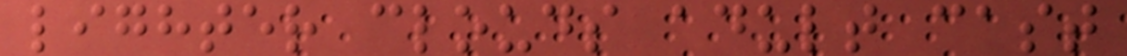lighter clouds adult cast
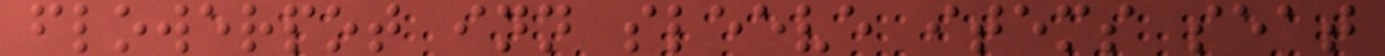flowerpot inn sleeve items seat
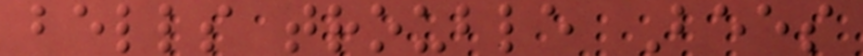bells trouble Bees
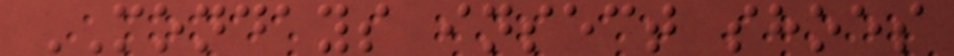MONDAYS insect shoes
